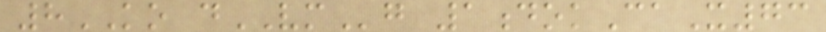8KO dVMg 1dokCaX73
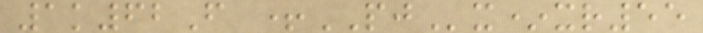1k62F +PJx*xr55
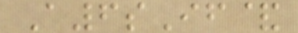A6sIf&
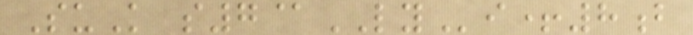SuK s7@LYi+8b
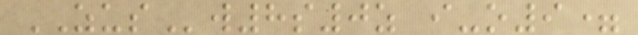ZUSw8s0z i-o9=
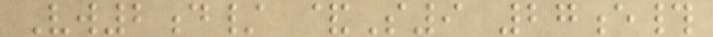Vw2d/ &S9 27e#
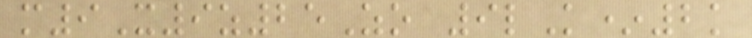m9X9z25Zo 9lK*2k
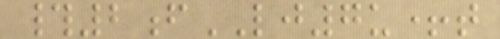#2fLJ7u+t
